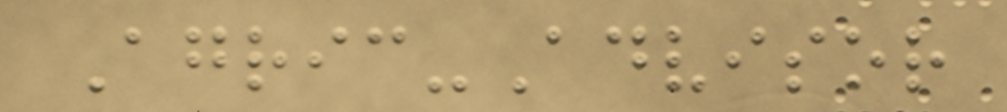Agric-Advisor
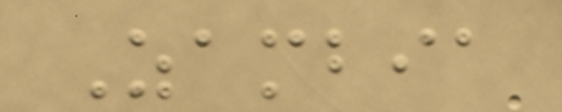Zambia
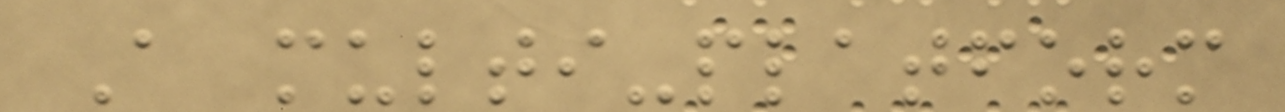A multi-platform
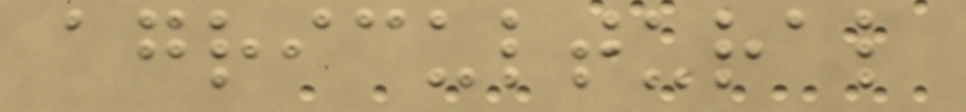agricultural
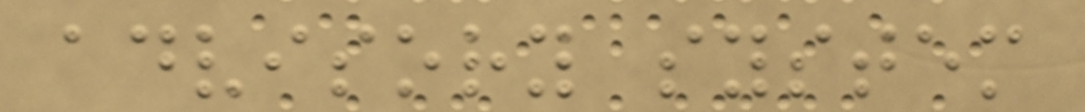advisory system
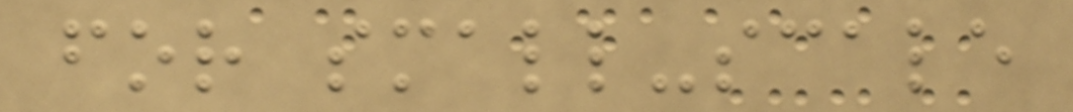for small-scale
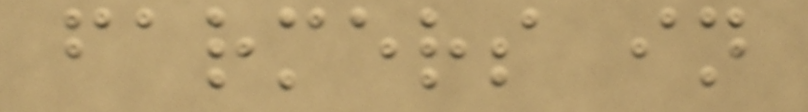farmers in
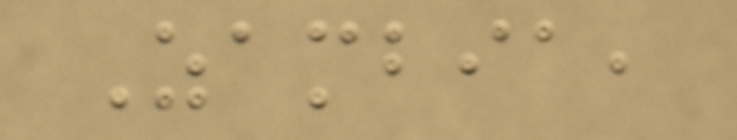Zambia,
